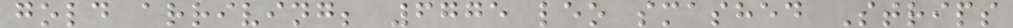gold arriving; 6775 leo smashed Strips
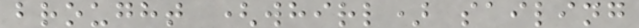brought (whirl) sailing
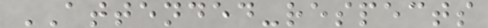ATTENDED-respects
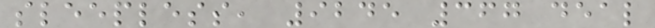sleepless, 9245 367 deal
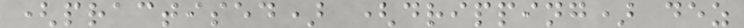(practised) (dripping) dez
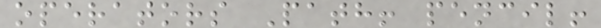operators Path! pencil!
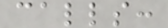calls:
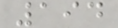194
